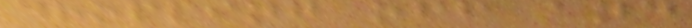dropping off and
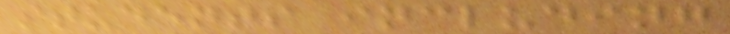students including
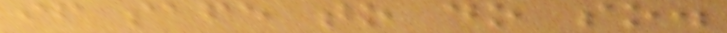if safe to do so.
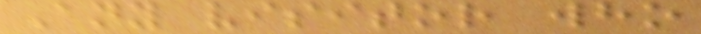Any visitor who
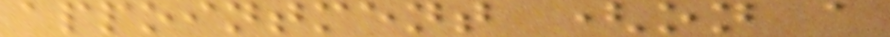appointment (on a
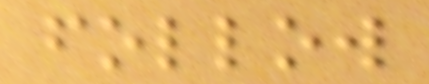follow
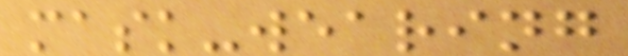mask-wearing
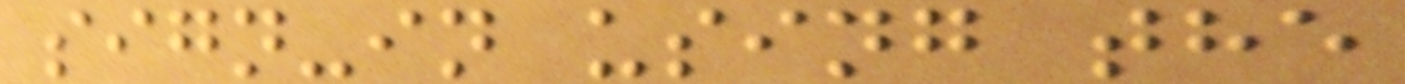sign-in using the
